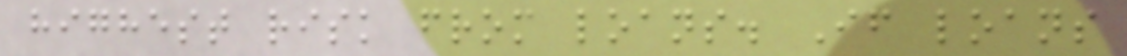highest risk from loans. If loans
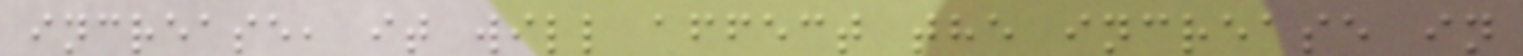increase, it will affect the increase in
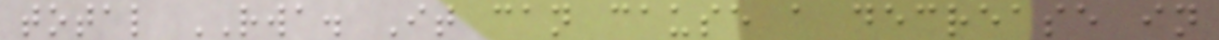total RWA. It can cause a decrease in
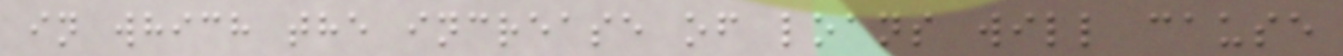in which the increase of loans will cause
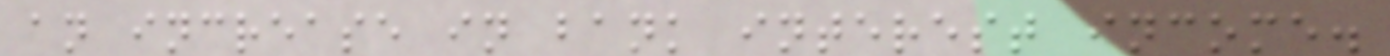an increase in bank interest income.
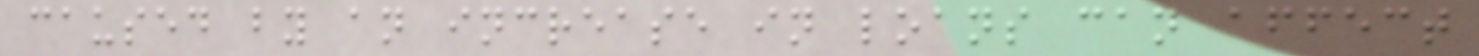caused by an increase in loans can affect
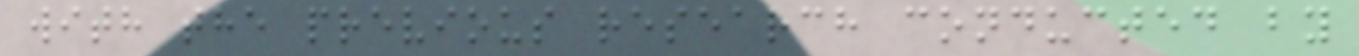with the previous research conducted by
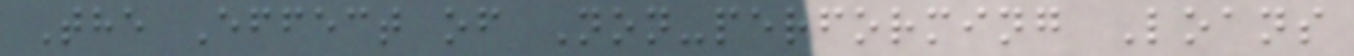The Effect of Non-performing Loans
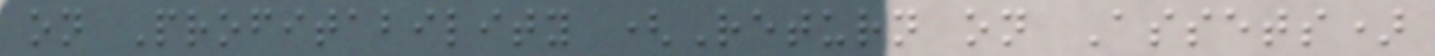on Profitability (Return on Assets)
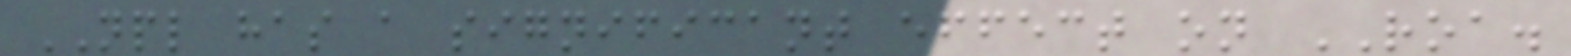NPL has a significant effect on ROA.
